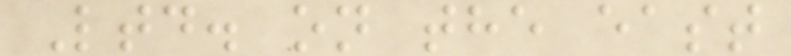Ltd. on the east
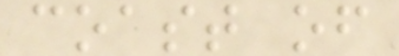coast of
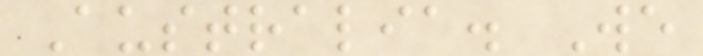Australia. We
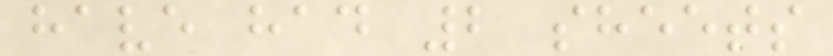have had 2 sheets
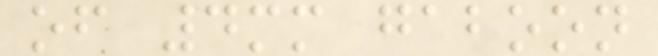of 4mm gaboon
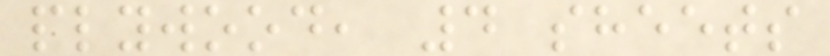plywood, 4 sheets
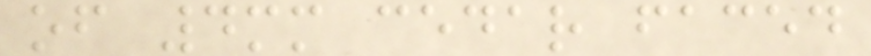of 4mm cedar faced
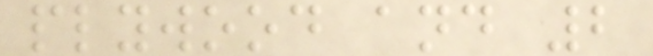plywood and 2
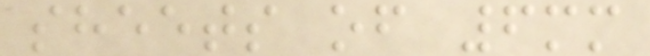sheets of 6mm
